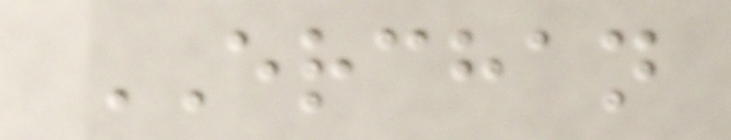ERCHAN
